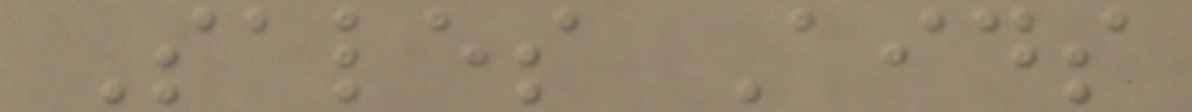Sales Aids
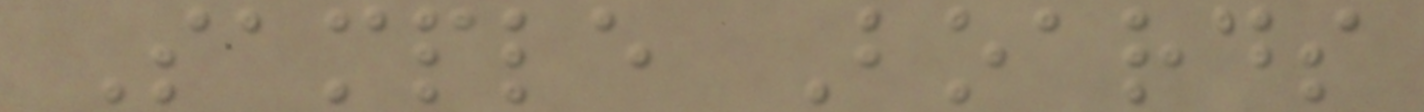Sample Boards
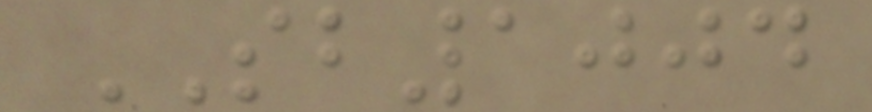SB1004
